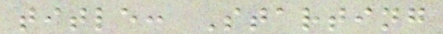title: Starting
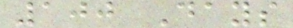100 Days
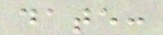date:
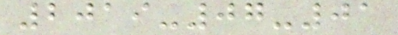2019-07-01
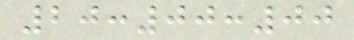20:00:00
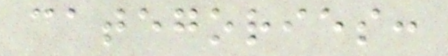categories:
